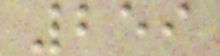259
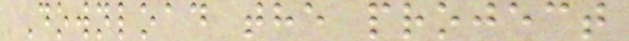Download the project
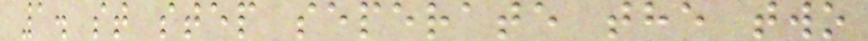1. st step seperate the two
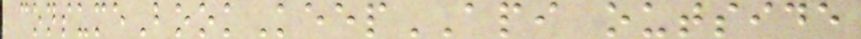consumeBookKeepAPI outside
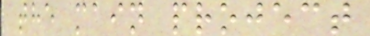the main project
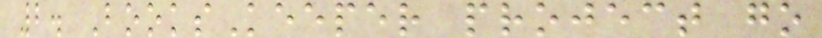2. BooksKeeper project go
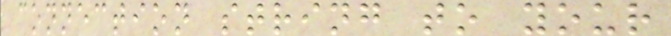connection string to your
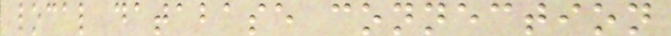local database connection
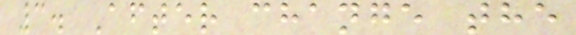3. After change the
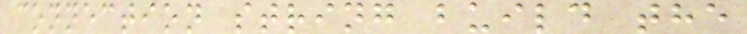connection string build the
